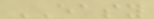EASY
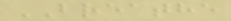BREATHE
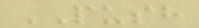PUSH
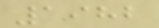1982
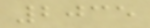2035
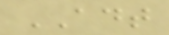ADT
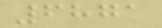6871
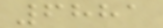6881
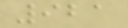921
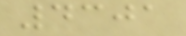4301
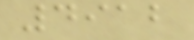4912
